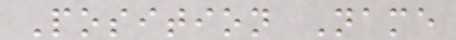Position Name
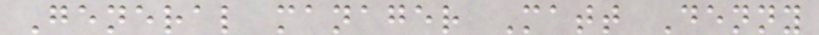General manager Matt Denny
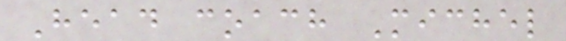Head coach Michel
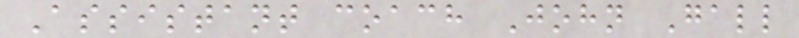Assistant coach John Gall
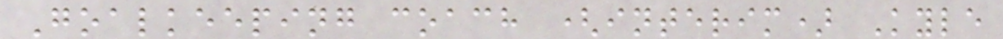Goalkeeping coach (interim) Kyle
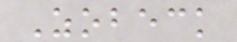Zobeck
